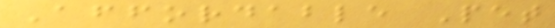Affordable Pet
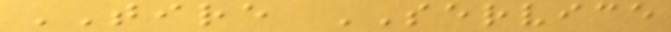TIRE SERVICE
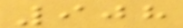908
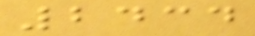2434
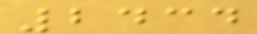2434
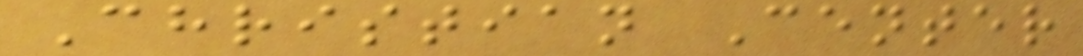Christian Center
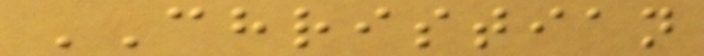CHRISTIAN
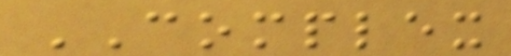COMPLEX
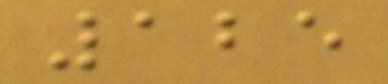125
